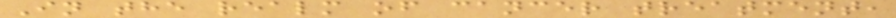In the realm of cancer treatment,
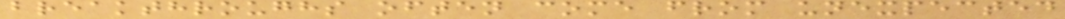breakthroughs often come from unexpected
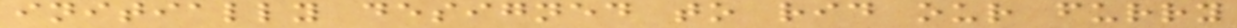initially designed to rid our furry
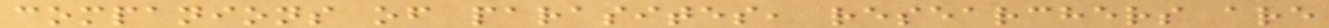companions of parasites, researchers are
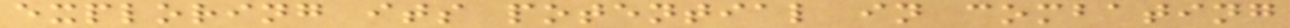exploring its potential in combating
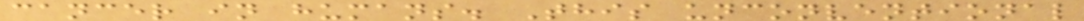cancer in humans. This unconventional
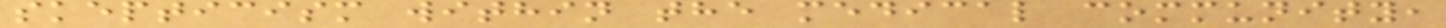skepticism within the medical community,
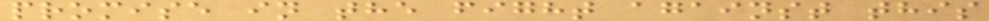promise in the fight against this
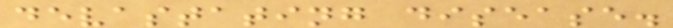devastating disease.
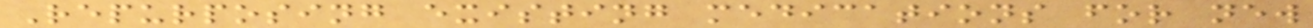Repurposing existing medications for new
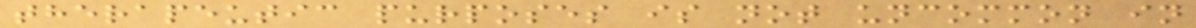therapeutic purposes is not uncommon in
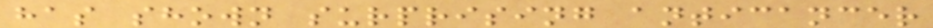has shown surprising anticancer
